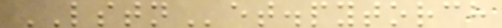LSTNet.pytorch
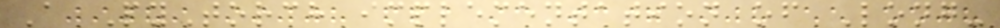A PyTorch implementation of Long-
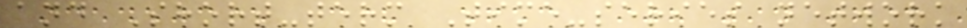and Short-term Time-series network
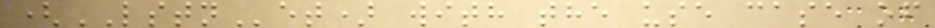(LSTNet) with the use case of
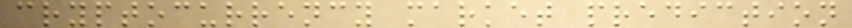cryptocurrency market prediction
